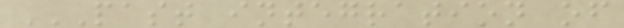PAST INTEGRATION OF
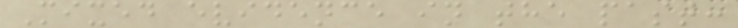Mixed evidence in the past:
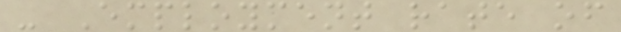- Employment rate of
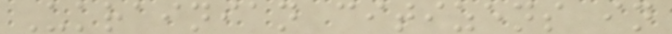Ukrainian citizens in
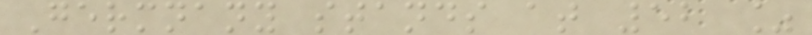Germnany stands at 52 %
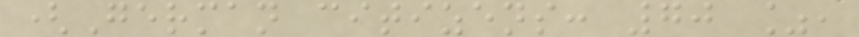(German citizens: 70 %,
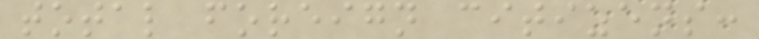total foreign citizens:
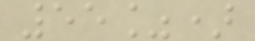55%)
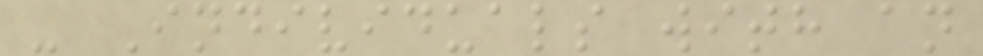- Individuals with an
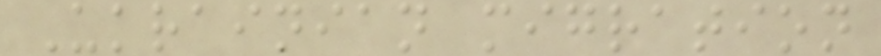Ukrainian migration
